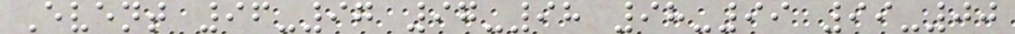Event 96-97 97-98 98-99 99-00
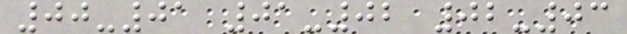00-01 01-02 02-03
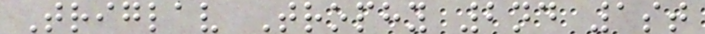Triglav Trophy 2nd 1st
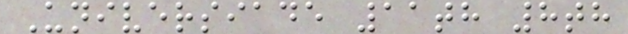Universiade 11th 8th
